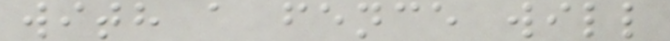with a fence will
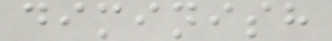diminish
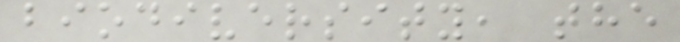biodiversity, the
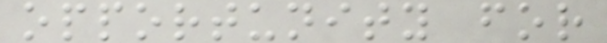opportunity for
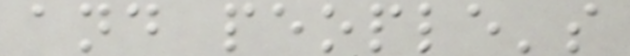and people's
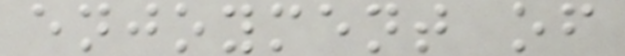enjoyment of
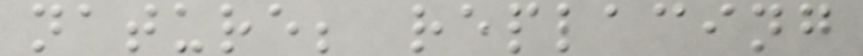nature; replacing
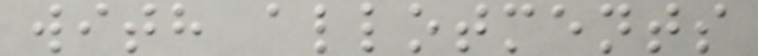with allotments
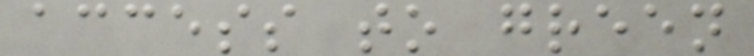access to green
